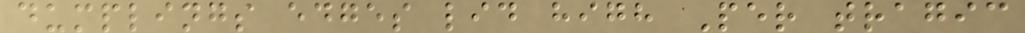dumplings edges lid high Per tragic
